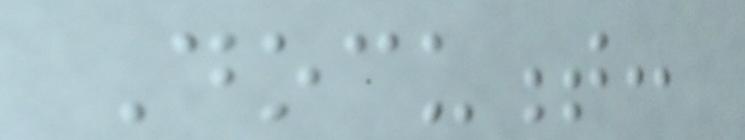Document:
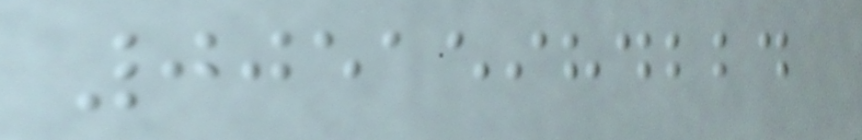00515984224
